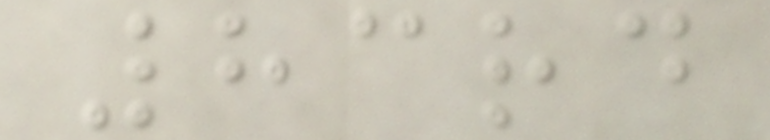83rd
